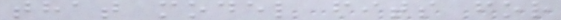that model fits for
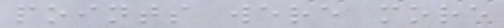points were more
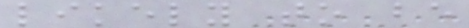likely to be
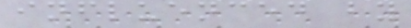influenced by
